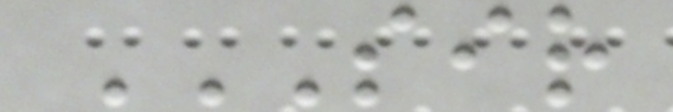SIR
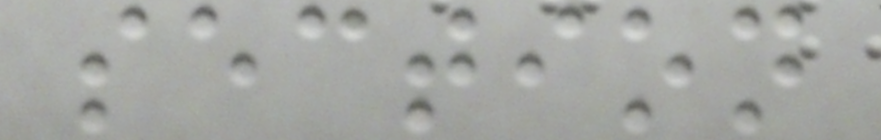section
